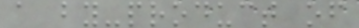a by-product of
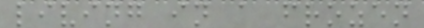living in a frozen
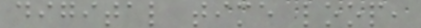digital time loop,
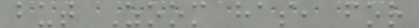but Zoom has, for
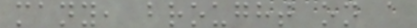many, brought on a
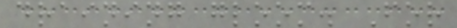draining gloom. For
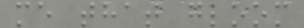me that gloom
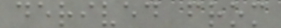derived from
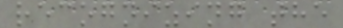recognizing the
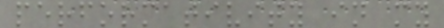performativity in my
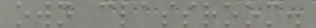own classroom.
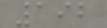192
